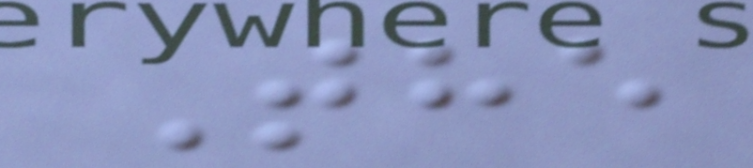The
